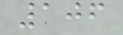106
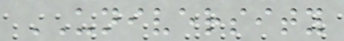UNIVERSITY
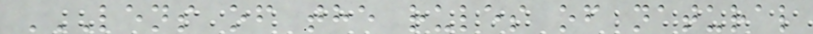LENS OF THE RULES OF NATURAL
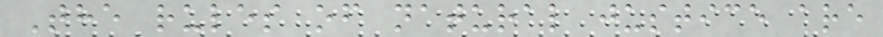The rules of natural justice are
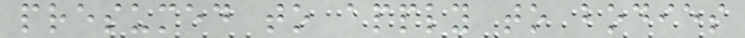presumed to apply to bodies
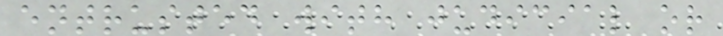entrusted with judicial or
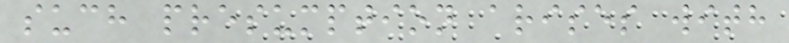such presumption arises with
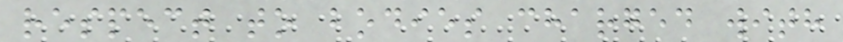respect to bodies charged with
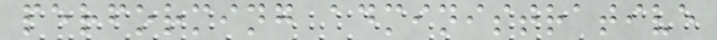performing administrative
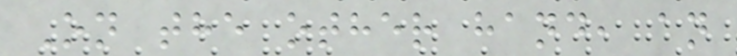On the other hand, an
